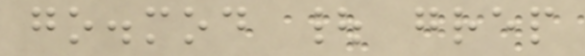go.mod | grep
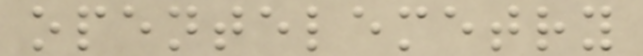opentelemetry
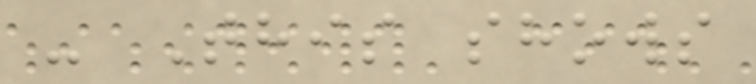- This shows
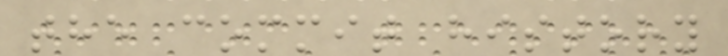the commit history
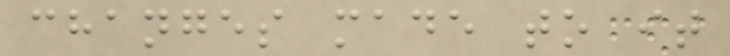changes made to it
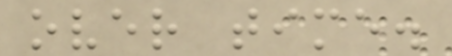over time.
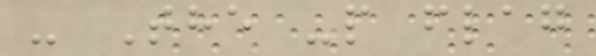- The -p flag
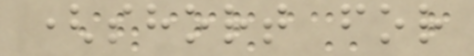(short for
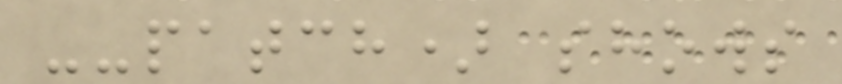--patch) shows
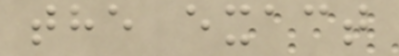the exact
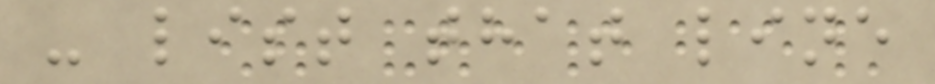- list that line
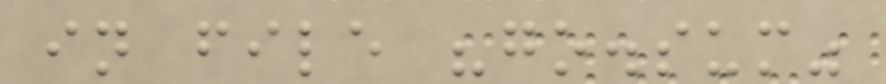in file "go.sum"
